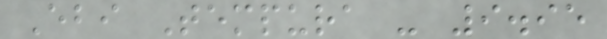Ebi Tempura - 9.95
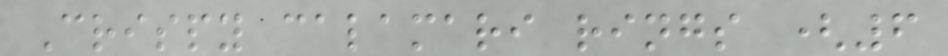Crispy calamari rings (6
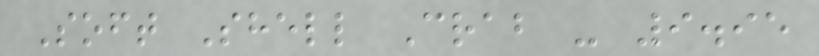Soft Shell Crab - 9.95
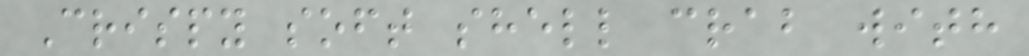Crispy soft shell crab with
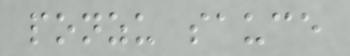ponzu sauce
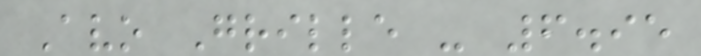Avo Grille - 6.95
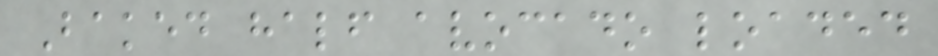Baked half avocado loaded
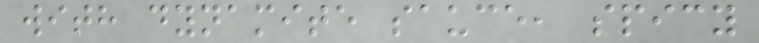with dynamite sauce, spicy
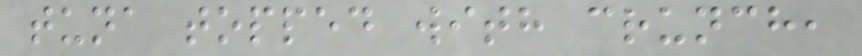tuna topped with crunch,
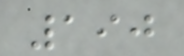190
